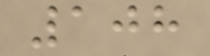108
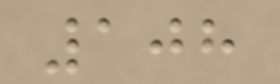108
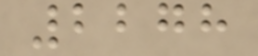2278
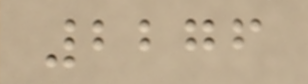2276
